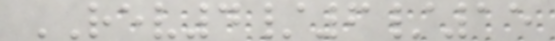REV4/6/15
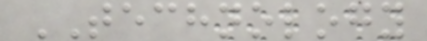TECHNOLOGY
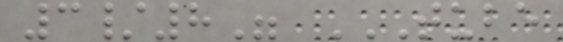3/8" TUBE
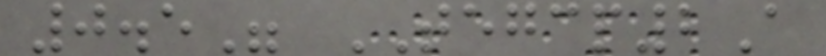0.5" TEGCP2A
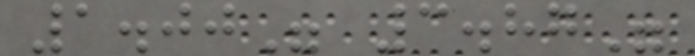1.00" 3.87"
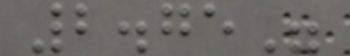2.75"
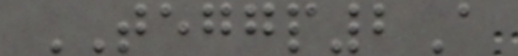TEGGP2A
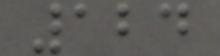124
